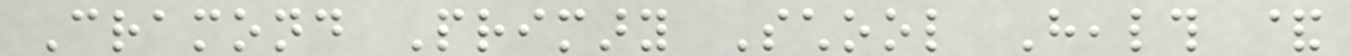Cramond Primary School Health &
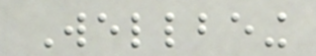Wellbeing
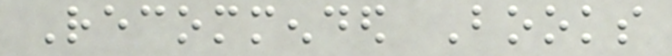Recommended Books
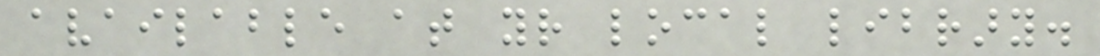available at your local library.
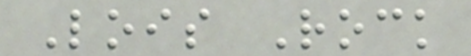Lois Rock
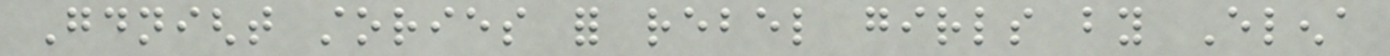Goodnight stories for rebel girls by Elena
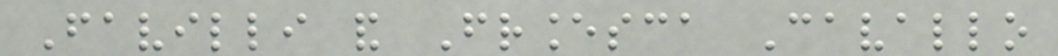Favilli and Francesca Cavallo
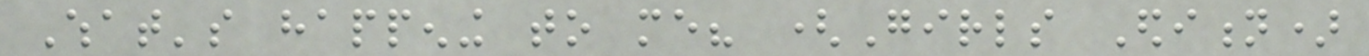What's happening to me? (Girls Edition)
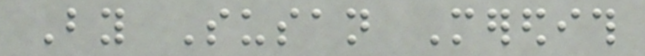By Susan Meredith
